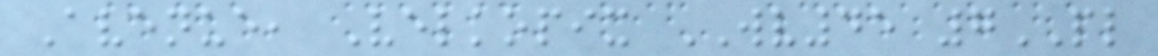Avenue, Velkopix WV45 7PL
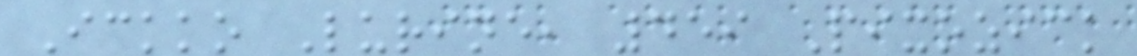Ickko Lurine, 459 Pixozick
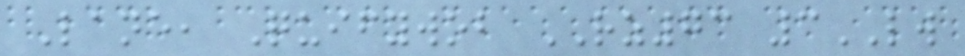Lane, Quifywob RZ73 3LW
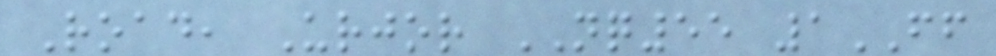Road, Urjor NQ55 1FF
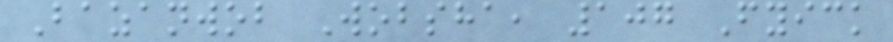Bazanwob Wobsha, 107 Fyick
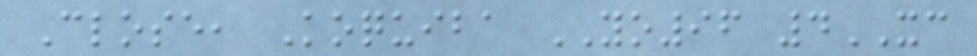Close, Koquiba YO96 4XC
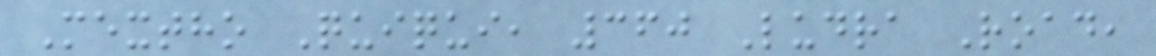Mextho Quiqui, 360 Ludra Road,
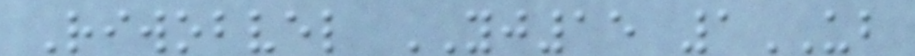Riwobvel YJ15 1UB
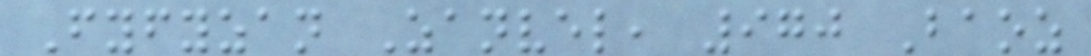Fyfyzan Zanvel, 970 Baoz
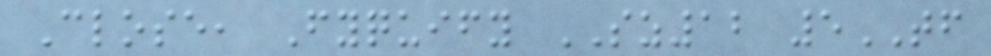Close, Fyquify SZ12 5TF
